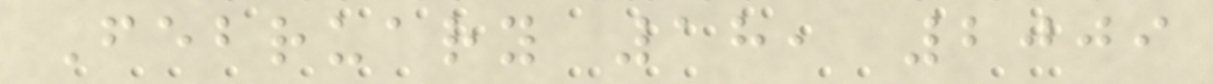February 18, 2009
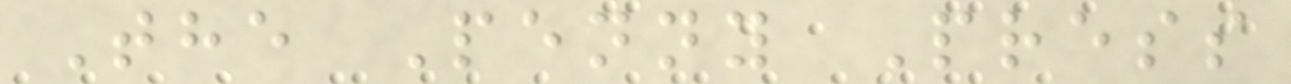The Penny Press
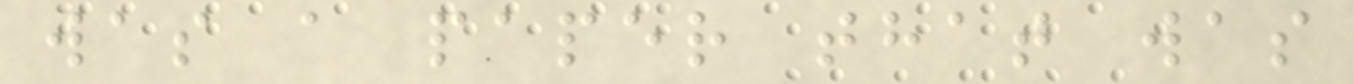was a paper that was
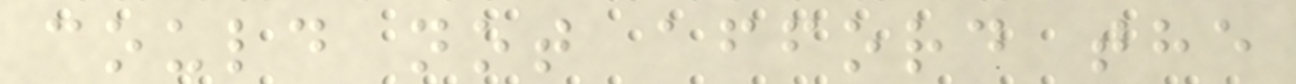could not afford the
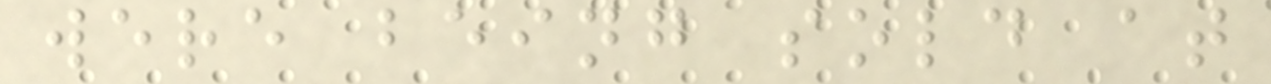were being sold at
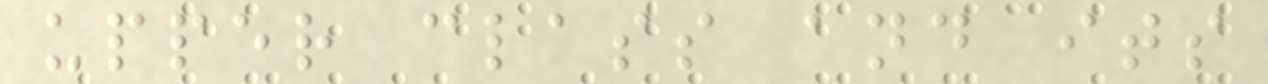upper class and its
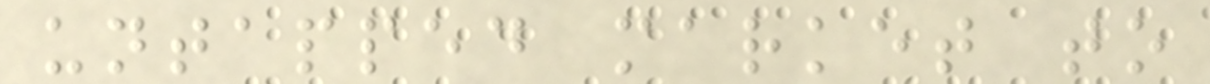untapped market to
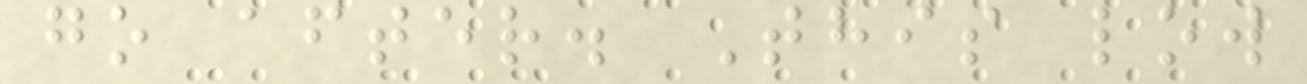go after. This low
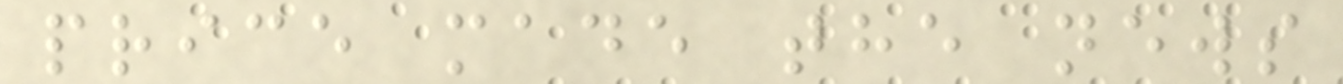price made the news
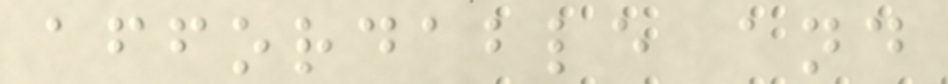affordable and
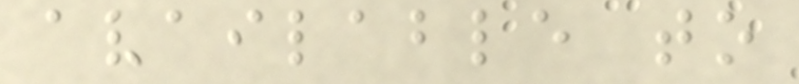available to
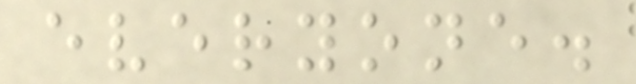everyone.
